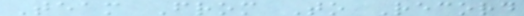Team From To Record
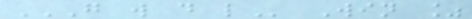G W D L Win %
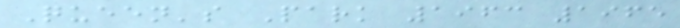Queen's Park 1963 1965
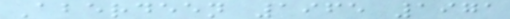Aberdeen 1965 1971
